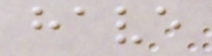have
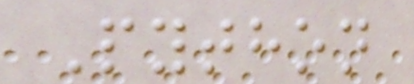Python
